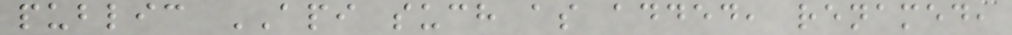public API such as added, renamed,
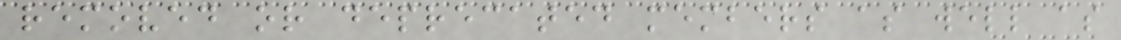removed or deprecated members as well as
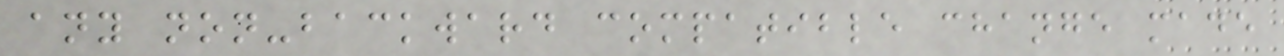any non-backward compatible change made
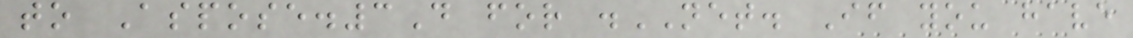to Aspose.3D for .NET. If you have
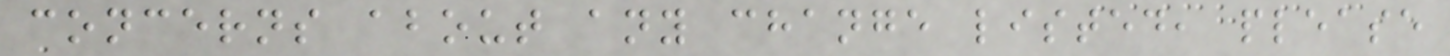concerns about any change listed, please
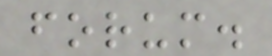forum.
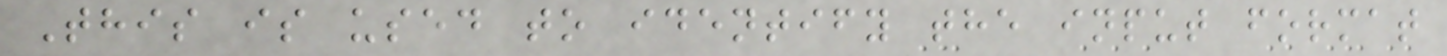This is used to identify the input format
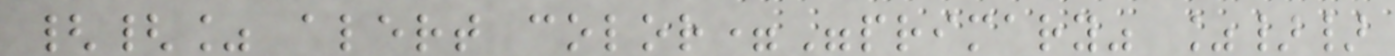{{% alert color="primary" %}}
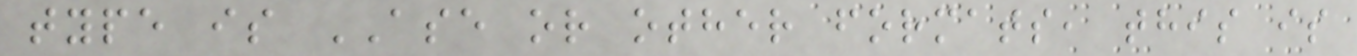type is ASE or other formats, this is
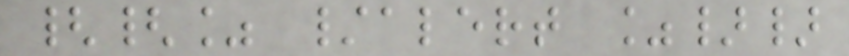{{% /alert %}}
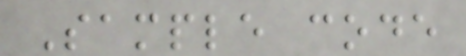Sample code
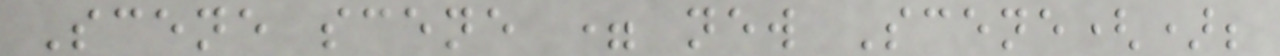Scene scene = new Scene();
